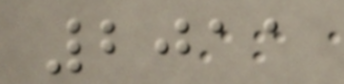2011
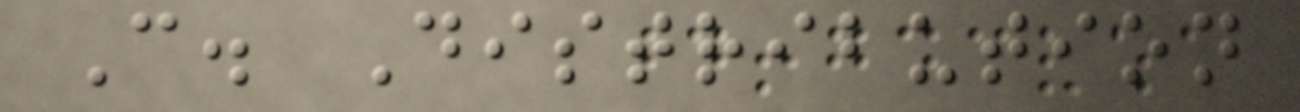C. Distribution
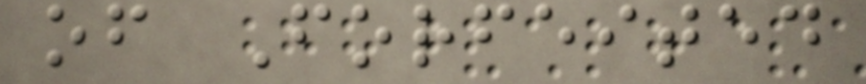of Forfeited
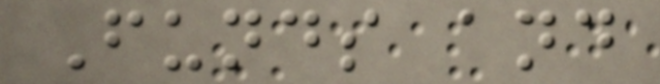Funds and
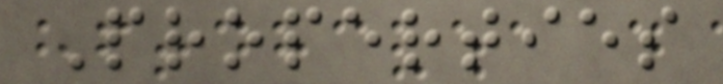Properties
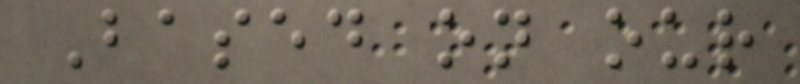Based on our
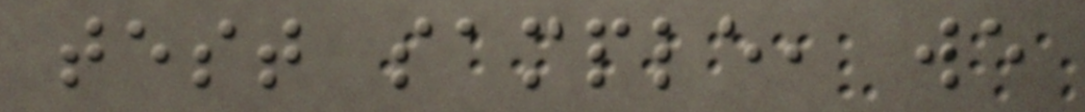test sample, we
